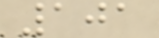101
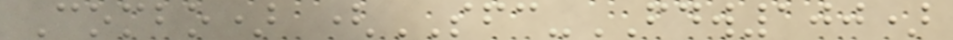Combo) (SFC-FDW100)
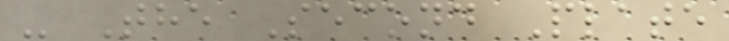- The Second Plate
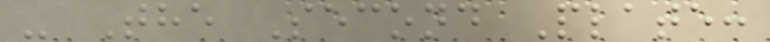- The Second Plate:
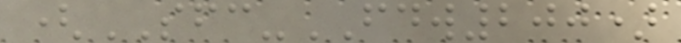(SFC-FDW200)
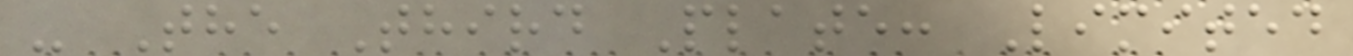- The Third Plate: Limited
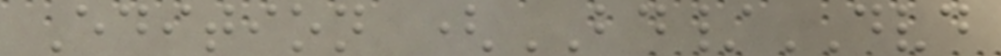Edition (BD/DVD
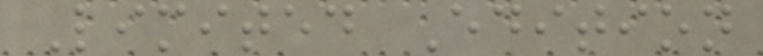Limited Edition
